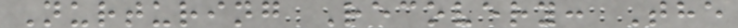Nurturing Recovery: The
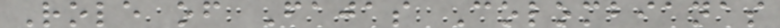Role of Fajas Colombianas
